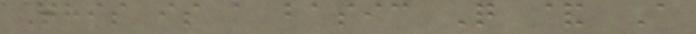This is a basic Q & A
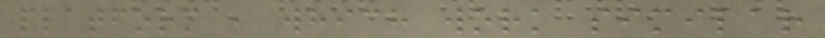platform , which work similar
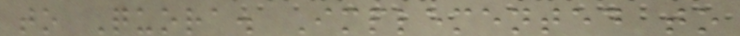to Quora. Implemented to
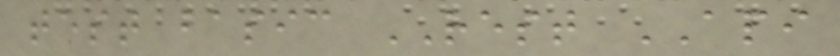test basic REST API
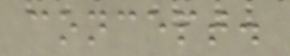concept.
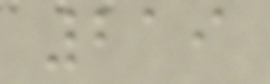219
